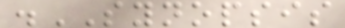.SYNOPSIS
